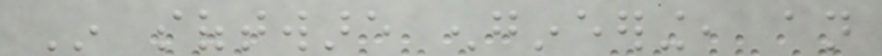In software engineering, an
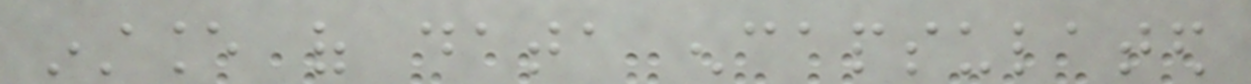instance of data encapsulated
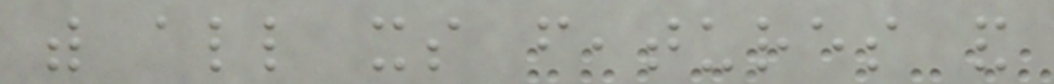with all its features and
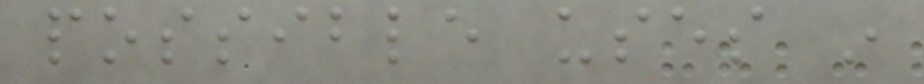possible uses in
